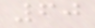60
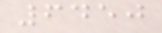6450
